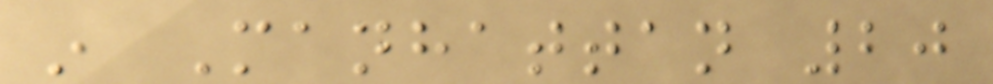in Manhattan 20
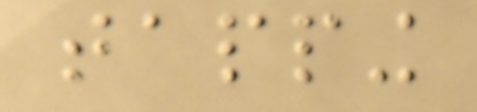tapping
